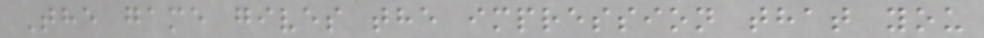The game gives the impression that you
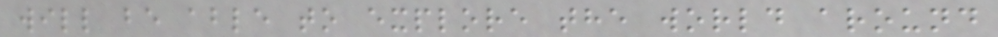will be able to explore the world around
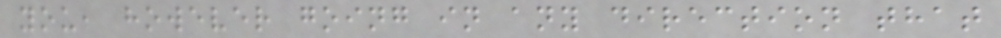you, however going in any direction that
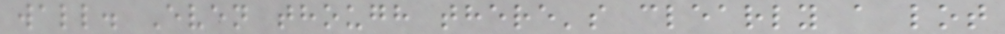wall. Even though there's clearly a lot
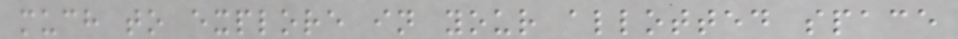much to explore in your allotted space
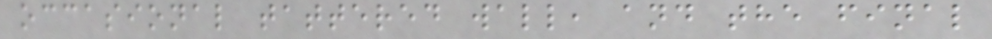occasional tattered wall, and the final
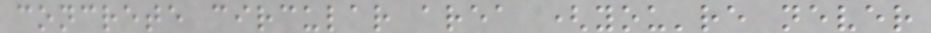concrete circular area (you're never
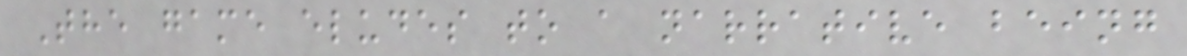The game eludes to a narrative being
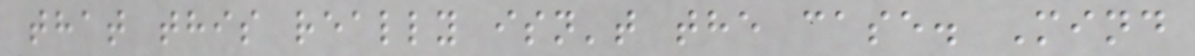that this really isn't the case. Mind
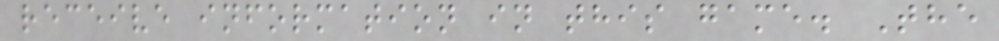receive information in this game. The
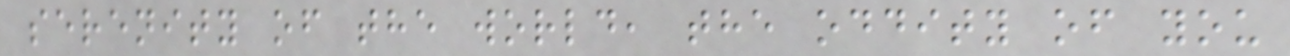serenity of the world, the oddity of you
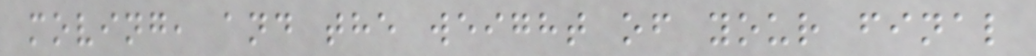moving, and the weight of your final
